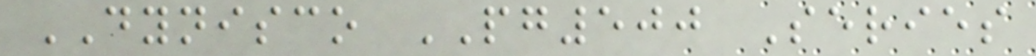DYNISCO PG500 Series
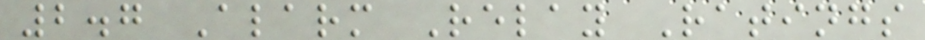2.7 Alarm Relay Ratings
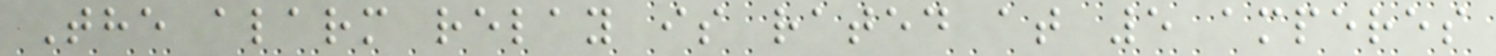The alarm relay is rated at 5 amperes
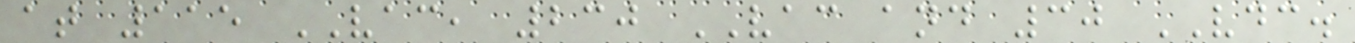at 115 VAC, 230 VAC and 30 VDC.
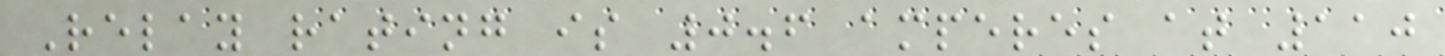Relay rating is 0.6 amperes at 110
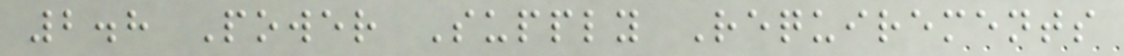2.8 Power Supply Requirements
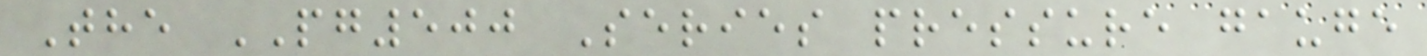The PG500 Series pressure gauge
